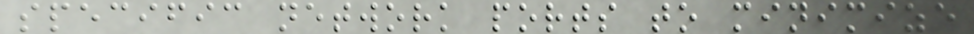specific network ports to minimize
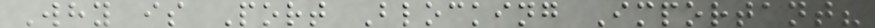Why is Port Blocking Important?
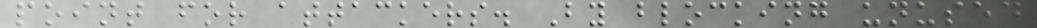point for attackers. By blocking unused
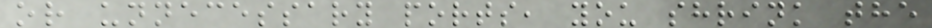or unnecessary ports, you shrink the
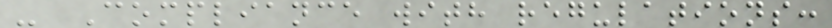- Compliance with regulations:
